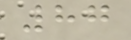87
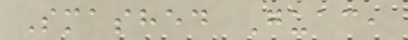Smashed Guac,
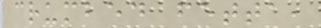crumbed fetta,
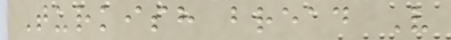Turkish bread V
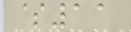$11
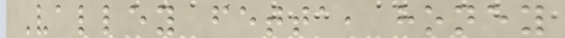Valley fetta, honey
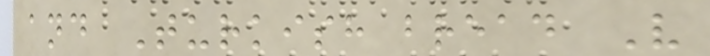and Turkish bread V
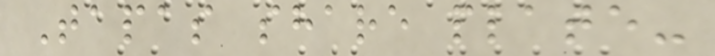Tapas share plate-
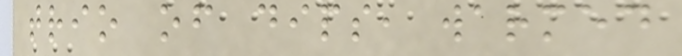trio of dips, warmed
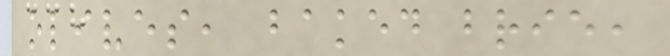olives, baked brie,
